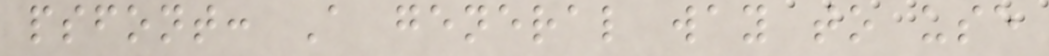psfont: A general way to use
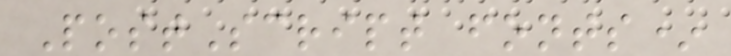PostScript fonts*
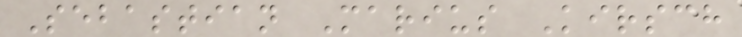Sebastian Marius Kirsch
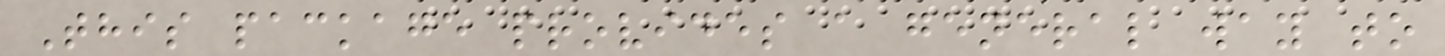This package provides a general way to
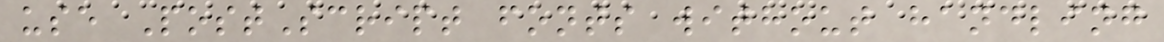use PostScript fonts without handling
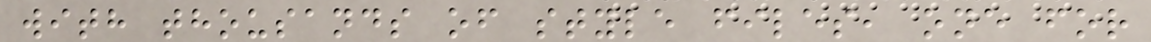with thousands of style files, one for
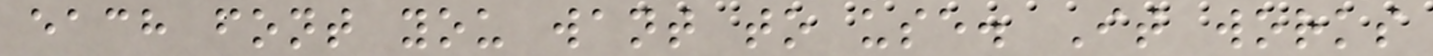each font you want to use. It works
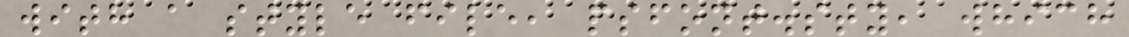with a style file, psfont.sty, which
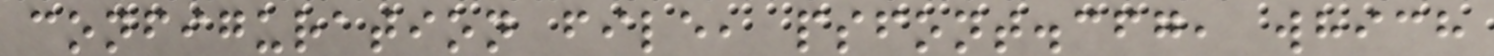configuration file, psfont.cfg, which
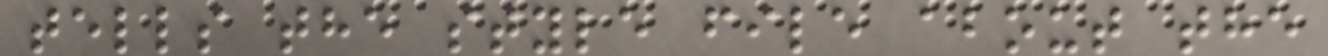tells the style file about the
